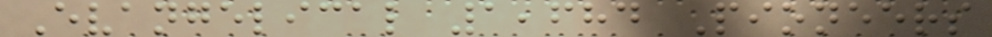Evangelical 1,684 Pioneers
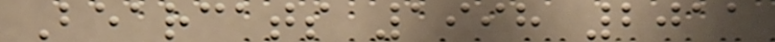Bearcats 1998 2011
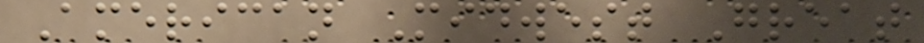American Midwest Great
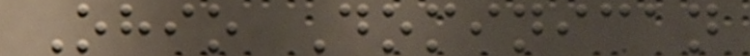Ohio Dominican
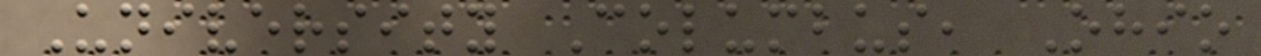University Columbus, Ohio
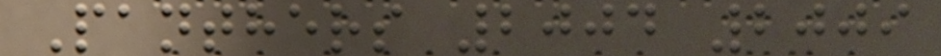Panthers 2004 2009
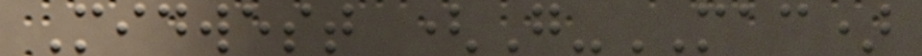Midwest (G-MAC)
